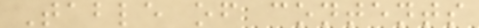Table of contents
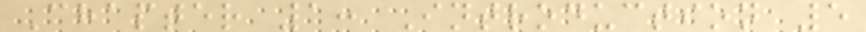Chapter 1: Introduction 5
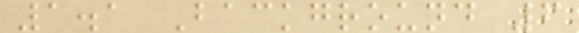1.1 Background 6
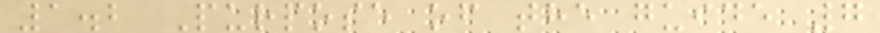1.2 Purpose of the guide 7
